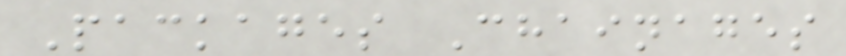Packages Chainages
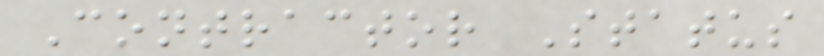Contractor Status
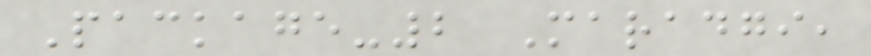Package-2 Maradgi,
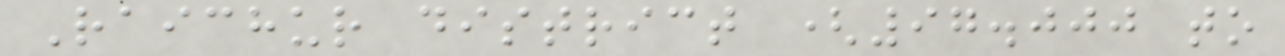Raichur district (97.000 to
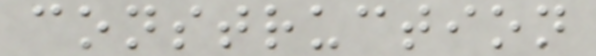construction
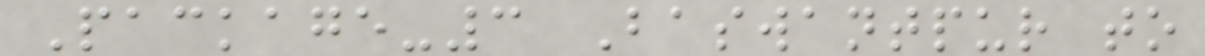Package-3 Baswantpur to
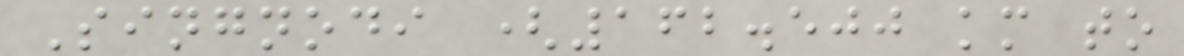Singnodi (162.500 km to
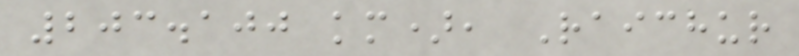203.100 km), Raichur
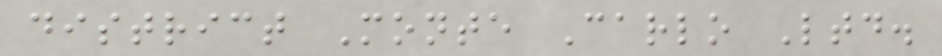district Monte Carlo Ltd.
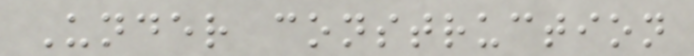Under construction
